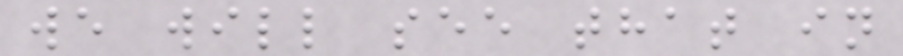we will see that in
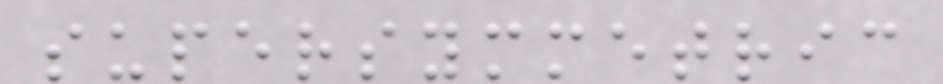supersymmetric
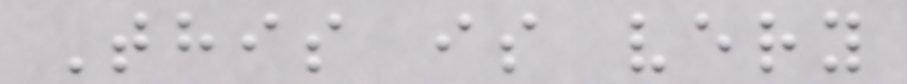This is very
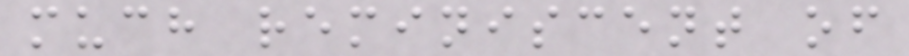much reminiscent of
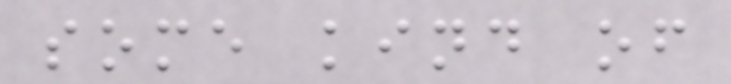some kind of
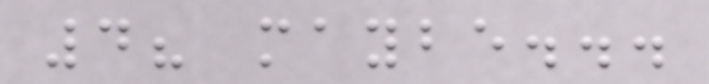4? maybe...
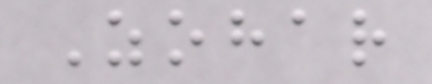Zohar
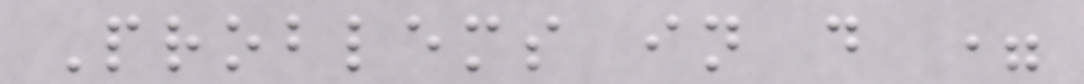Problems in d =
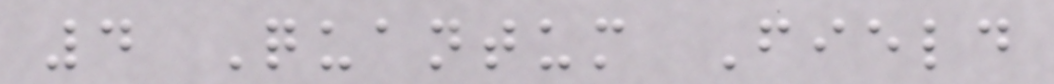4 Quantum Field
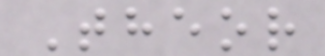Theor
